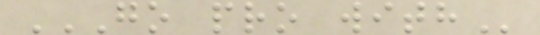GO PRO WITH
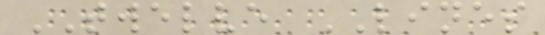TWELVE LINES
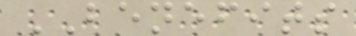BENEFITS
